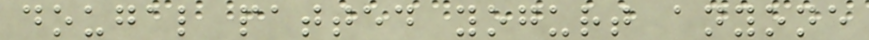dougal patted yogurt anyone
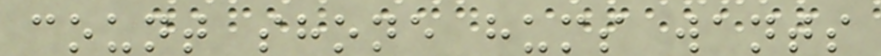count shone hums wants
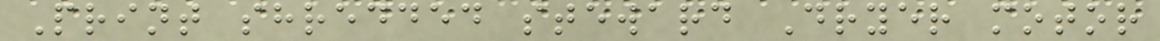Print shredded steward Dryer motor
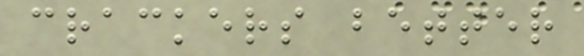crackers better
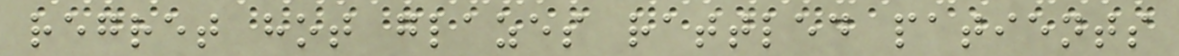regret hot glazes rattled patients
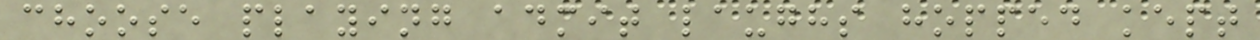choose playing admit laughs hopped kept
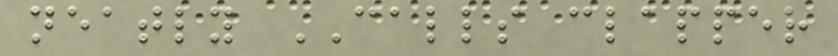neatly CALLS clapper
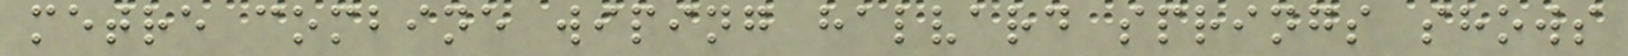metre combine wiping halvard springs shows
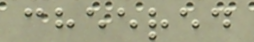cheered
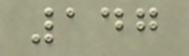147
